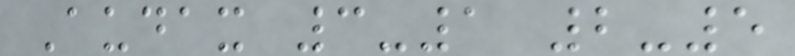Audax 3-1 2-5
